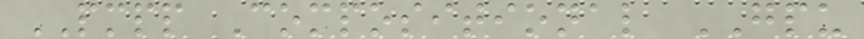PMPP Compositional GPU
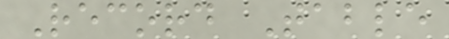Record Table
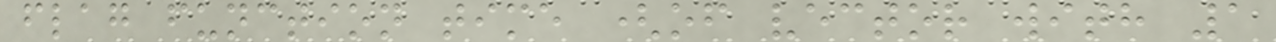flag function time (of vector with 1
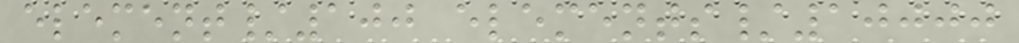element/100 elements/10000
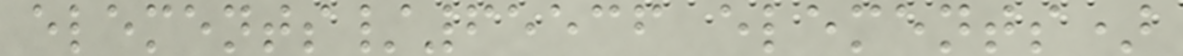elements/65536 elements)
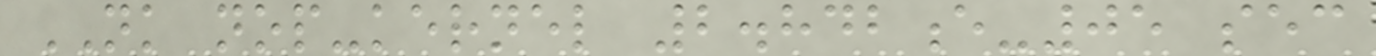NK nop-kernel 2.842e-05 sec
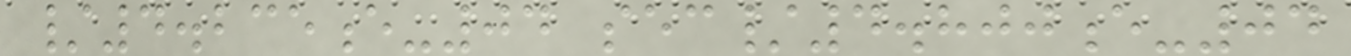/4.235e-04 sec/4.800e-04
